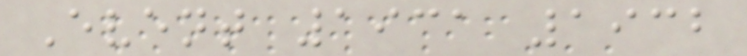Event 1931 1932
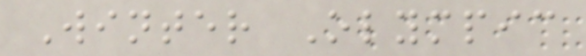Winter Olympic
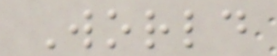World
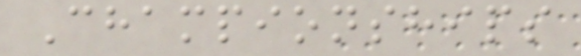Championships
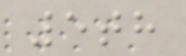5th
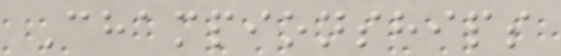Championships
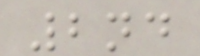2nd
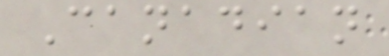Canadian
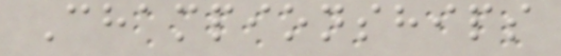Championships
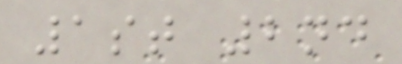1st 2nd
